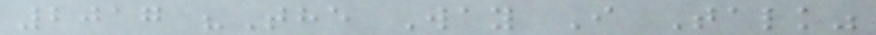2017 "The Way I Talk"
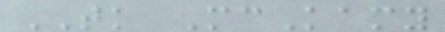TK McKamy
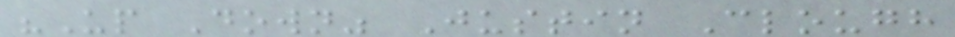"Up Down" Justin Clough
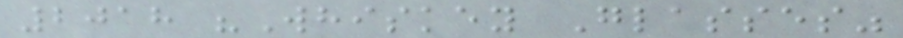2018 "Whiskey Glasses"
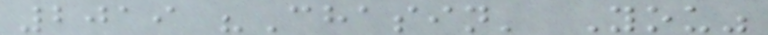2019 "Chasin' You"
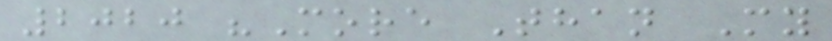2020 "More Than My
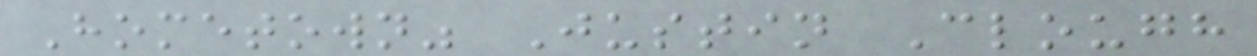Hometown" Justin Clough
